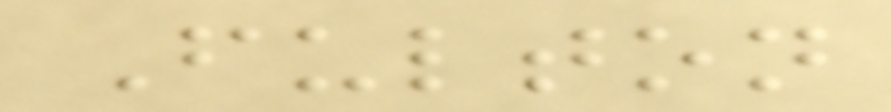Fulton
